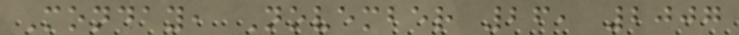Monday, November 26, 2007
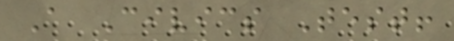A Civics Test!
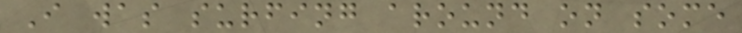I was surfing around on some
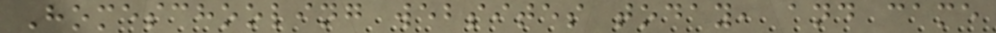Homeschooling websites today, and came
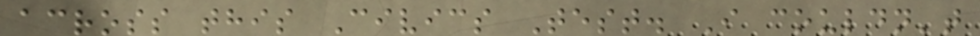across this Civics Test. I couldn't
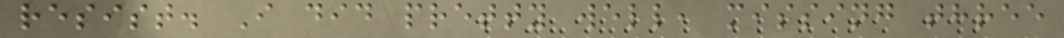resist. I did pretty well, missing three
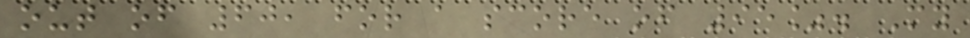out of 60, for a score of 95%. My
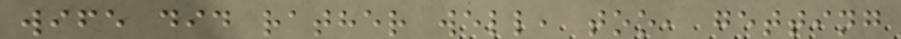wife did rather well, too, getting
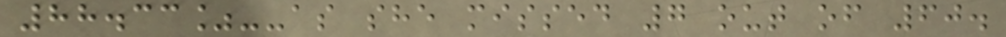88.33%--as she missed 7 out of 60.
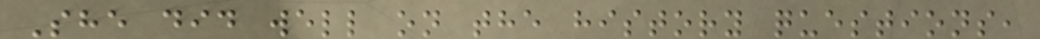She did well on the history questions,
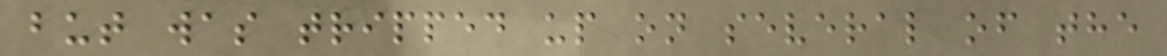but was tripped up on several of the
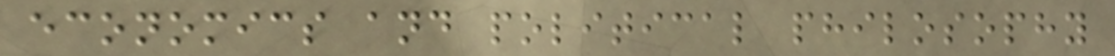economics and political philosophy
